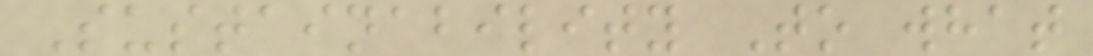Sustainability To what
